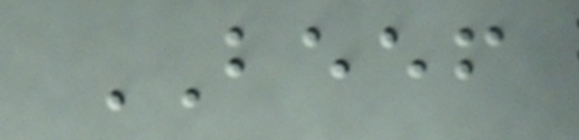BEEF
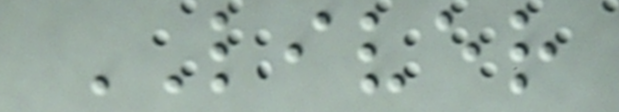LIVER
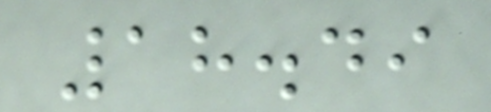18.49
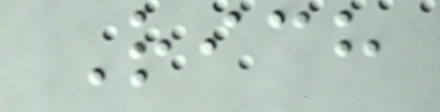Rich
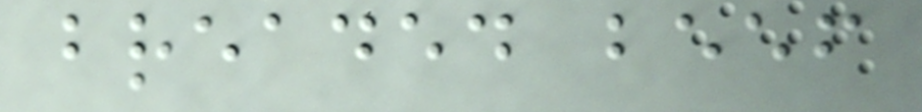breaded beef
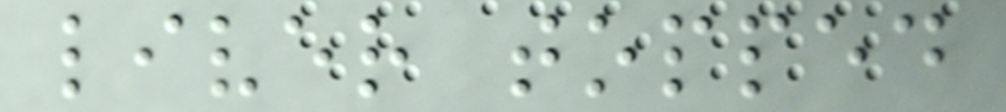liver topped
